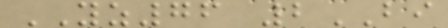YZ76 2BI
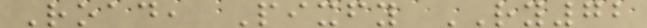Road, Pixfy RY72
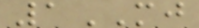1MJ
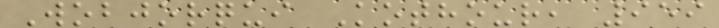Wobjorqui Kothour, 959
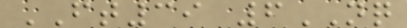FT39 6NQ
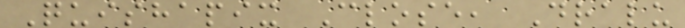Quishapix Close, Dralu
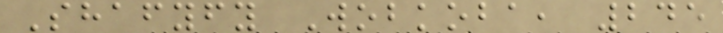Shafyfy Wobkoba, 245
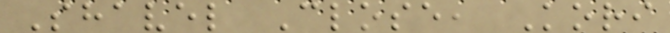Shavel Close, Kori
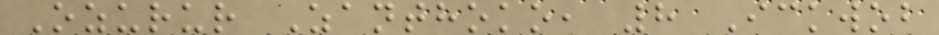Ozurur Zanthoko, 8 Ickwob
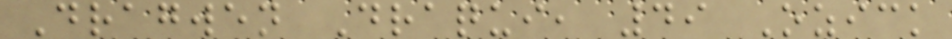Dragwen Draqui, 49 Ozick
